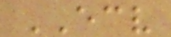ECV
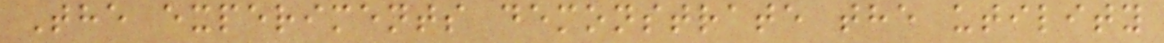The experiments demonstrate the utility
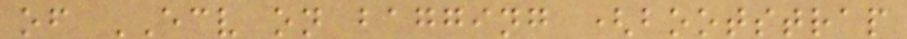of ECV on bagging (bootstrap
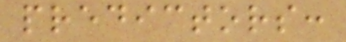predictors:
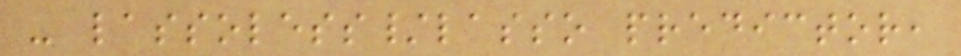- lassoless/lasso predictor,
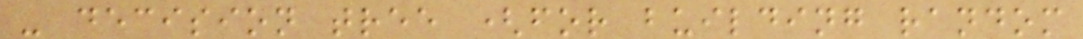- decision tree (for building random
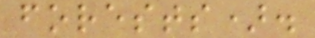forests).
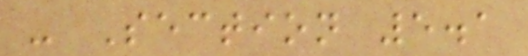- Section 5.1
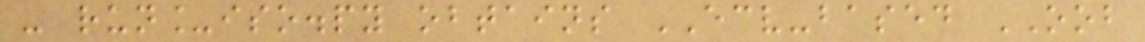- run_iso.py obtains ECV-based OOB
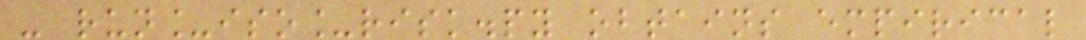- run_iso_risk.py obtains empirical
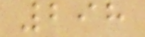298
